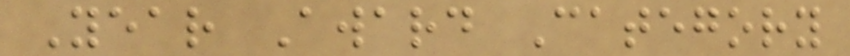Year Award Category
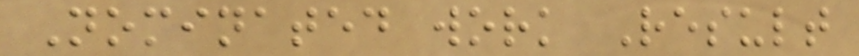Nominated work Result
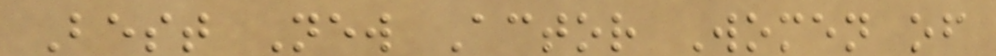Best New Actor Women of
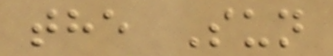the Sun
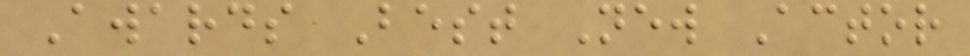Awards Best New Actor
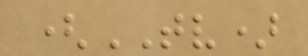(TV)
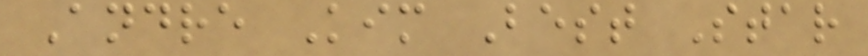Andre Kim Best Star
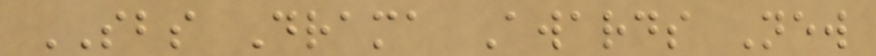SBS Drama Awards New
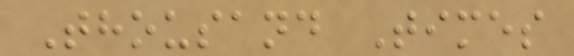Thousand Times
